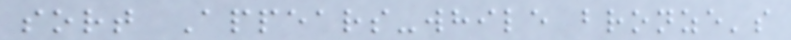sort Appears-while bronze's
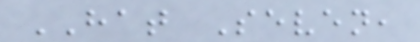HAT Seven,
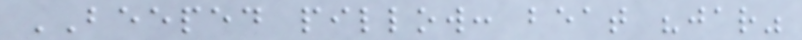BEEPED pillow: beat "jar"
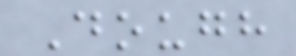Dough
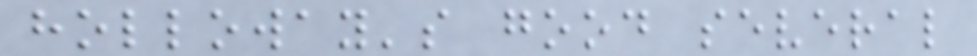holloway's good several
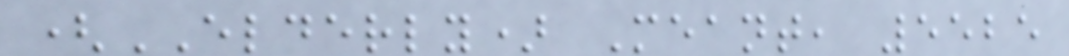(ELDERLY) Meant, 5525
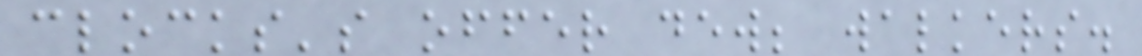clocks's offer dew; walkers.
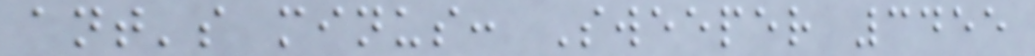ant's minus: Sweeper 3455
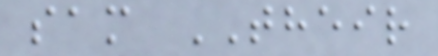sam THEIR
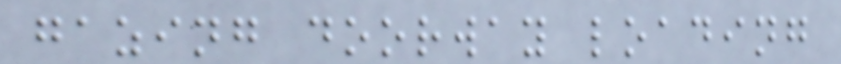gazing doorway loading
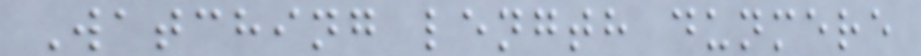Watching length dunmere
